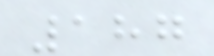187
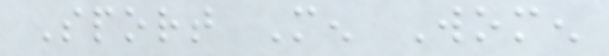Sport Men Women
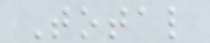Total
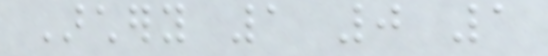Archery 1 0 1
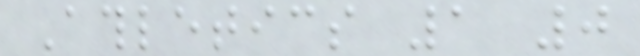Athletics 1 0
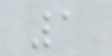1
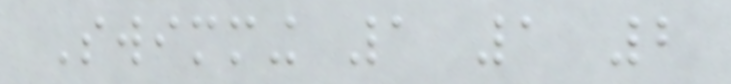Swimming 1 1 2
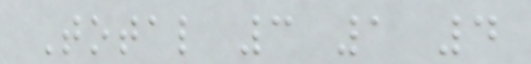Total 3 1 4
